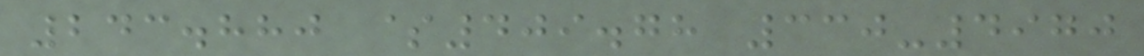243.880 $409.78 330-4970
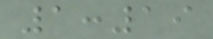1:19
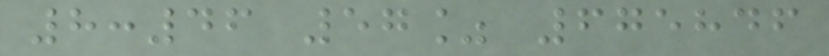8:46 57% 675846
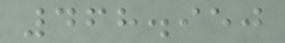468.950
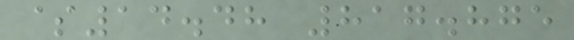$14.48 817.875
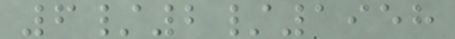6/2/1958
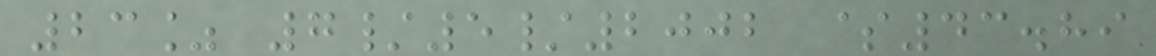23% 7/5/2002 $43.89
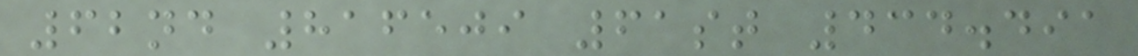62nd 816509 61st 434.491
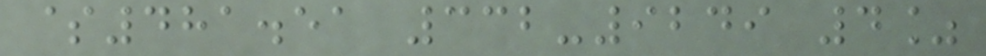$481.51 332-9249 4%
